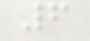6
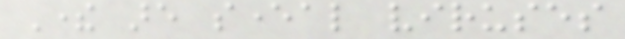There are several viruses
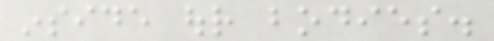inside our bodies.
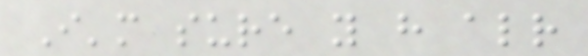I'm sure you have already
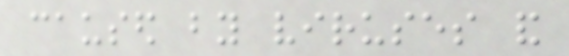caused by viruses and
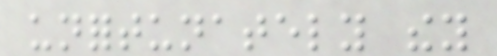unfortunately they
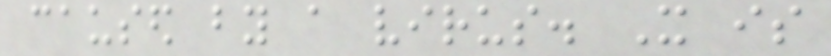caused by a virus. It is
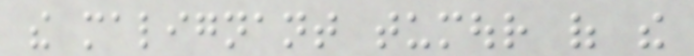the malignant tumour of the
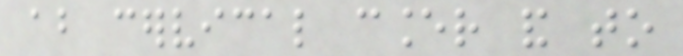about cervical cancer and to
